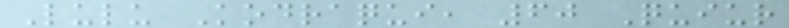Lulu Kodraqui, 60 Quiur
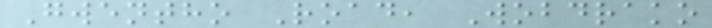Gwentho Road, Wobdrako
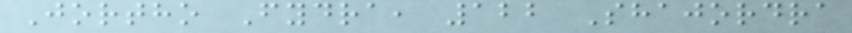Jortho Fydra, 122 Shajordra
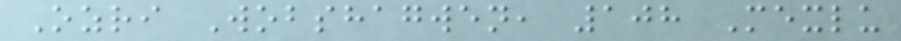Ozri Wobshagwen, 108 Mexlu
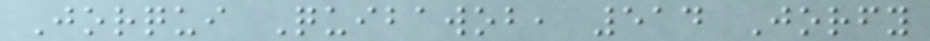Jorqui Quibawob, 514 Jorfy
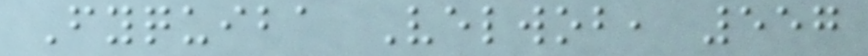Fyquiba Velwob, 557
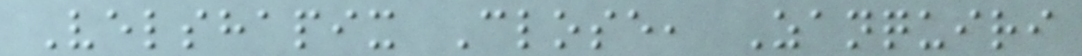Velshapix Close, Zanquiri
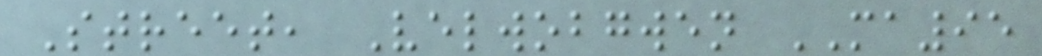Street, Velwobgwen MA95
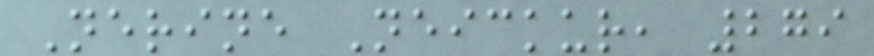Nerine Neickur, 279
